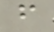f
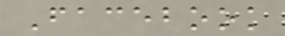Facebook
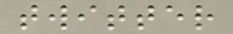twitter
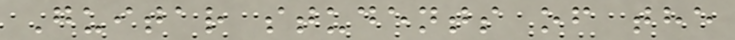Guitar students of the
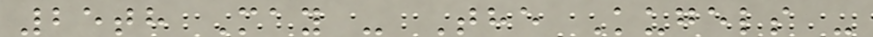25th May - The Kugels -
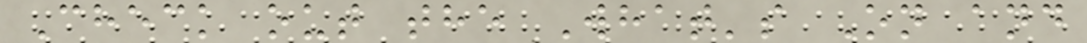Check out the What's On and
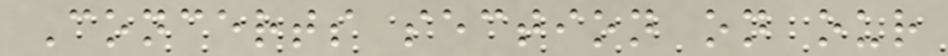Concerts section on our
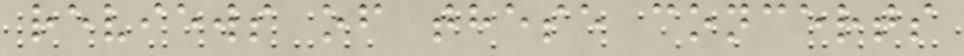reviews of these concerts
